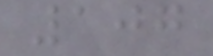107
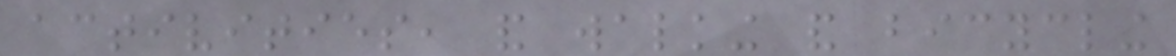activities, and walking and bicycling
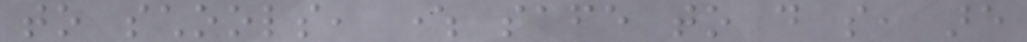to schools, where safe to do so, are
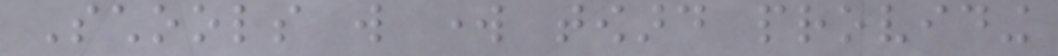Schools will work toward providing
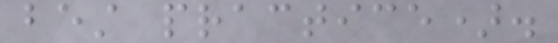best practice).
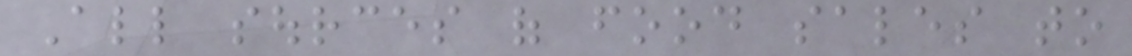All sources of food sales to
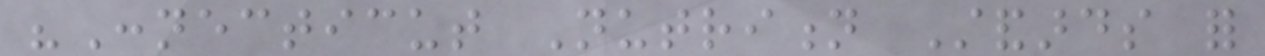"Connecticut Nutrition Standards for
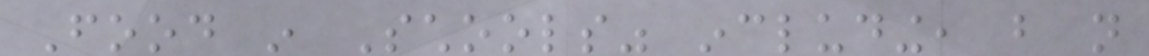Food in Schools" including, but not
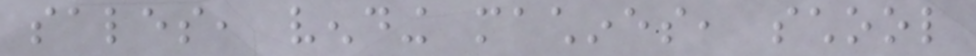sales, vending machines, school
